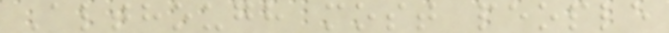Although most people
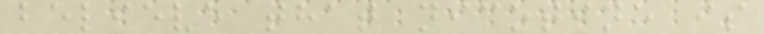believe that nicotine is
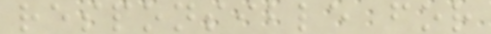responsible for
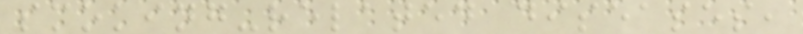smoking-related diseases,
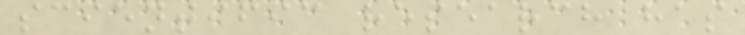scientific research has
